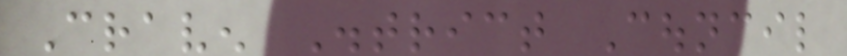Craven District Council
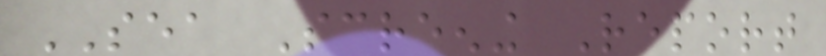SEA Screening Report
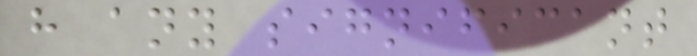have any significant
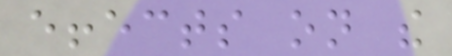effects on the
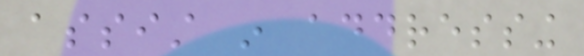assist in addressing
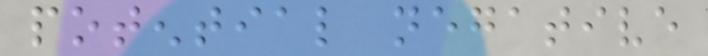potential negative
